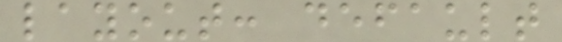layout: default
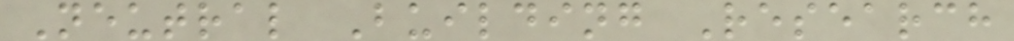Neutral Building Research
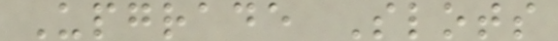Upgrade Slots
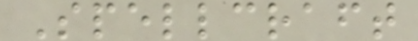Spellcraft
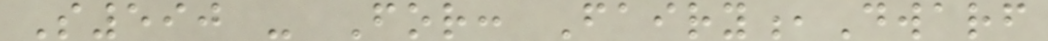S590 - For: Fairy,Dwarf
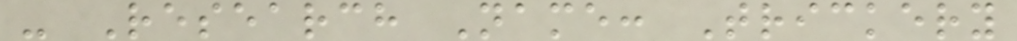- Research Name: Trickery
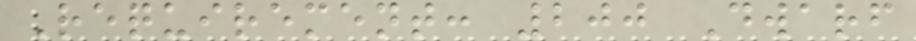Requirement: 200 Dwarf
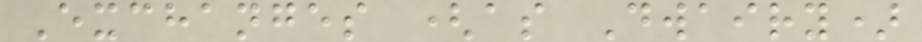Exchanges (as Dwairy)
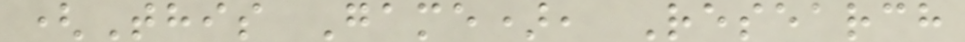(This Game), Research
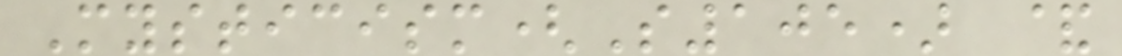Mysticism(S105) &
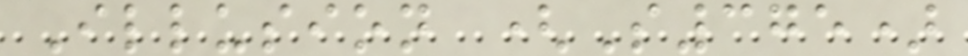Illusion (S375)
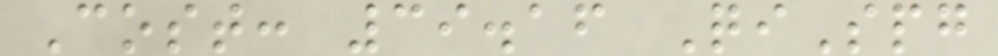Cost: 39.16 QiSpg
